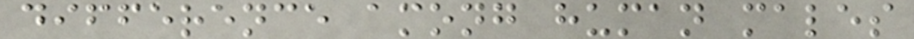difference among human males
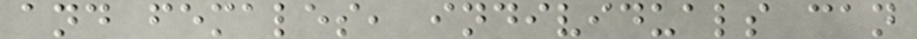and females, individuals can
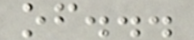of...
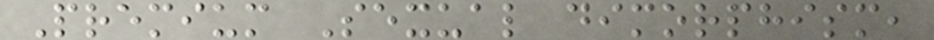Premium Sexual dimorphism,
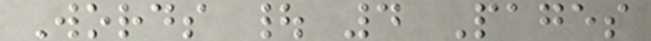Words | 4 Pages
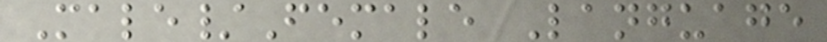Male/Female Language
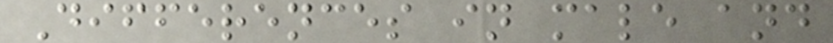Differences in male and
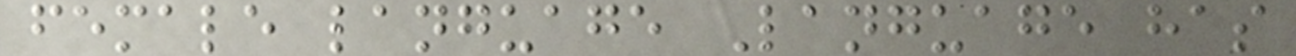female language Language has
